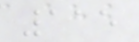115
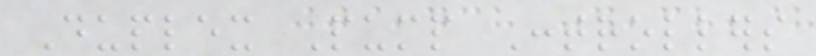Duplex Pump Controllers
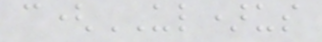c(UL)us
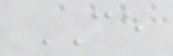CE
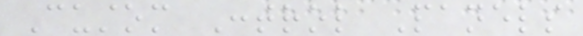Custom Control Panels
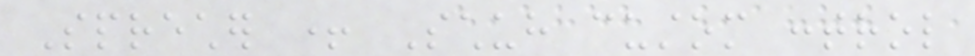Sprecher + Schuh custom control
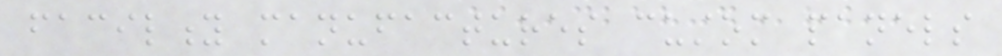facility manufactures custom panels
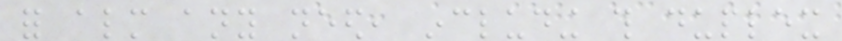for almost any need, including this duplex
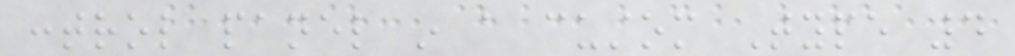control panel in a custom Type 4
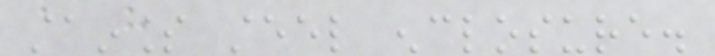stainless steel enclosure.
